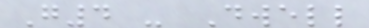G4 - Dwell
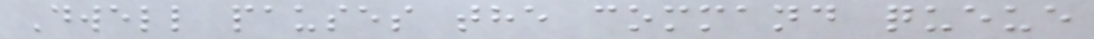Dwell pauses the command queue
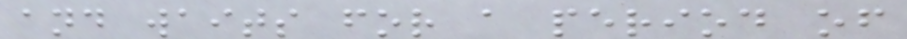and waits for a period of
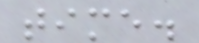time.
